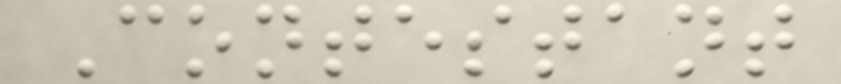Contestant
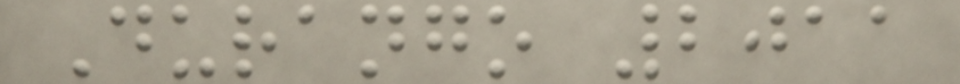Durango 2011
